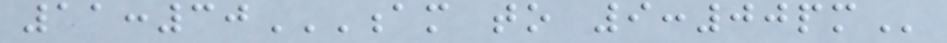11:30AM TO 9:00PM
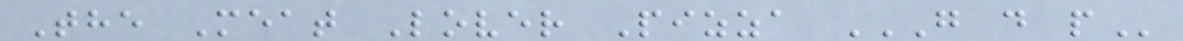The Meat Lover Pizza G D P
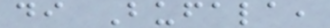di Bufala,
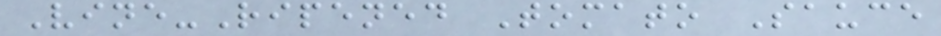Vine-Ripened Tomato Sauce
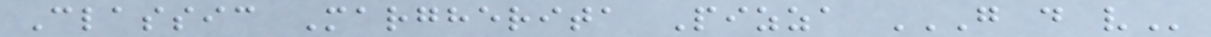Classic Margherita Pizza G D V
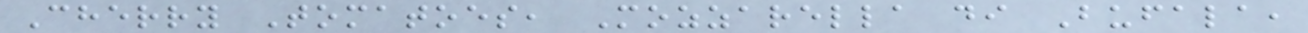Cherry Tomatoes, Mozzarella di Bufala,
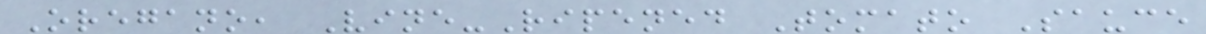Oregano, Vine-Ripened Tomato Sauce
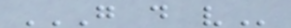G D V
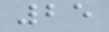25
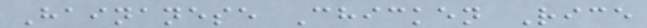Hainanese Chicken Rice
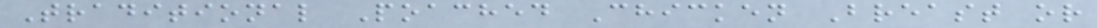Traditional Poached Chicken Breast or
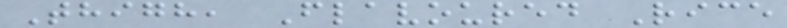Thigh, Flavoured Rice
